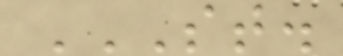ST.
